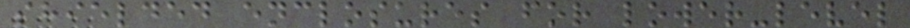shielded enclosures for lower-level
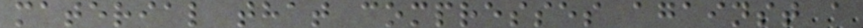material that compresses against a
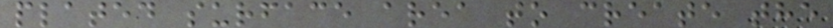plated surface area to create the
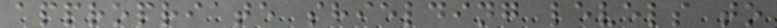appropriate shielding levels to
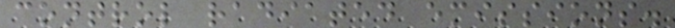control radiated emissions.
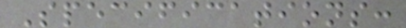Specifications:
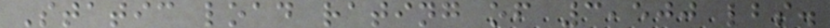Static load rating of 3,500 lbs.
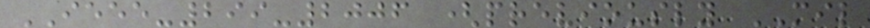IEEE-299-2006 (previously MIL
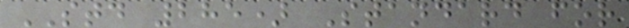STD 285) Standard for
